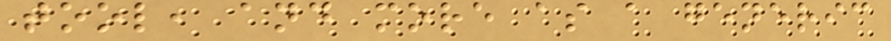tool, and more as a generic
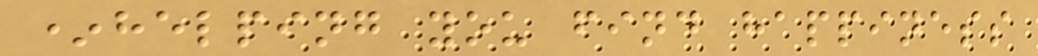*helping you find happiness
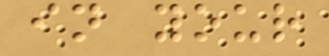in your
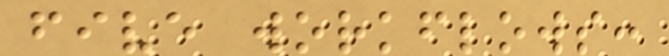five workflows:
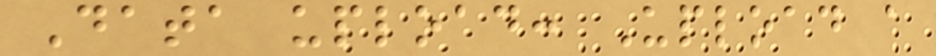Data upload: Upload a
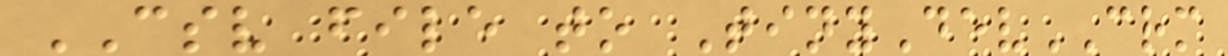CSV file to TinyDevCRM
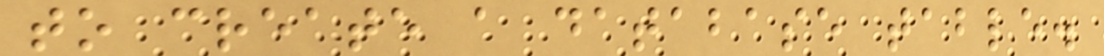to create a database table.
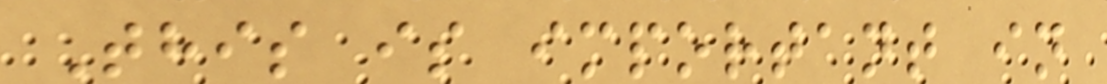This is important in
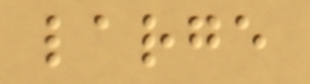large
